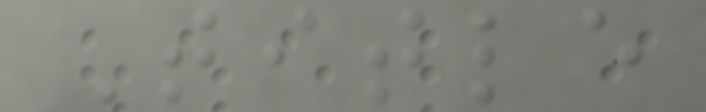Title
